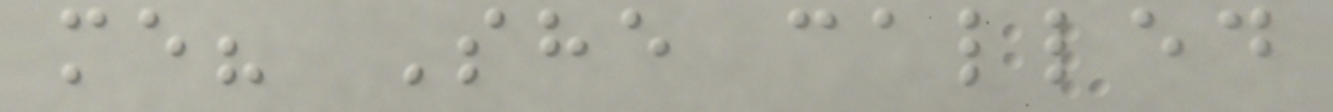me? She called
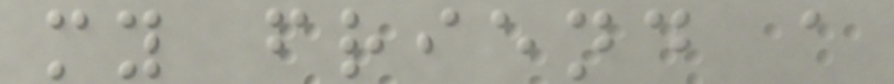my friend a
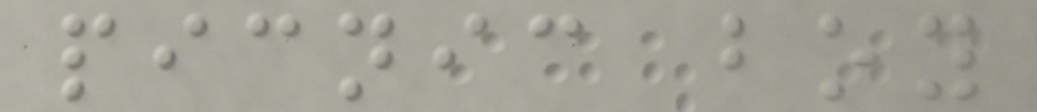picnic boy
